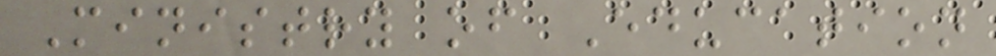Ministry of Education
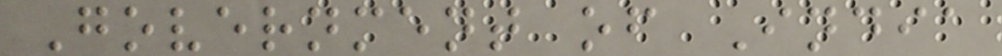Government of India
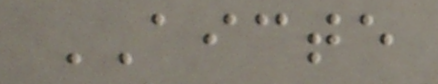AICTE
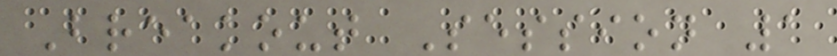Breakout Session 1
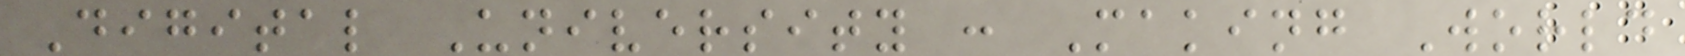Digital University : Making World
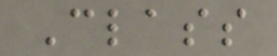Class
